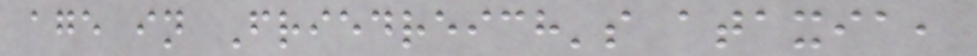age in Friedreich's ataxia,
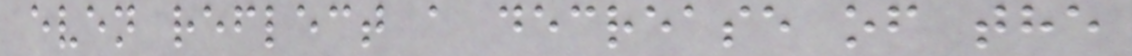even reflect a decrease of the
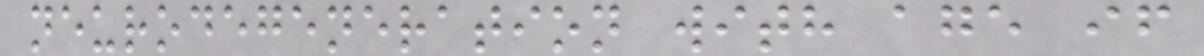neurodegeneration with age if
